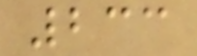233
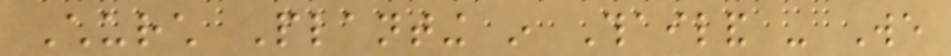Church Planting in Thailand - We
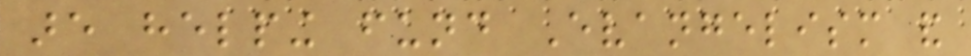are helping fund Evangelism and
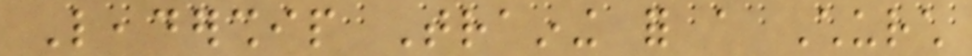Leadership Training for a Church
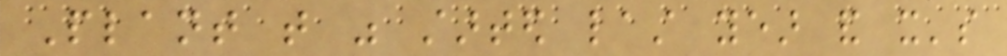Plant that was started last year and it's
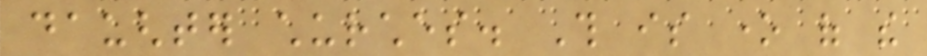daughter churches. This is one of the
